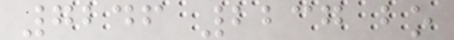7246 2237 bo
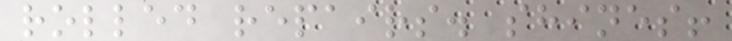rolled repairs. shines!
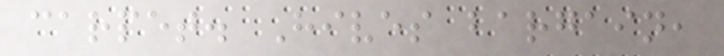carpet. Hives bargain,
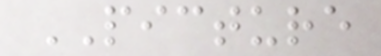PICTURE
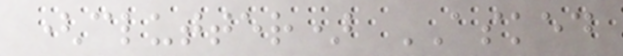(clutter) ASKED
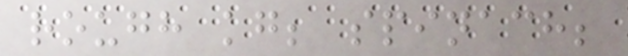rough kg; spinach;
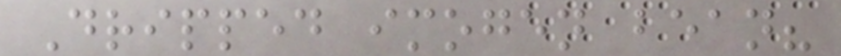Dripped imogen bean?
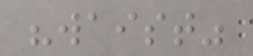"waist"
